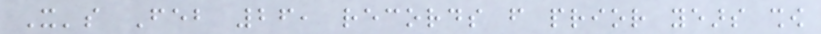It's Feb 26, records from prior years show
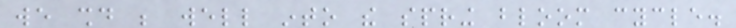we should be well into the spring bloom cycle.
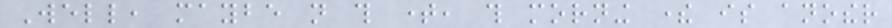Well, maybe not this time, this morning there is another
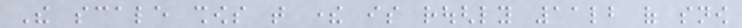The scale shows that there is roughly 11lb of snow
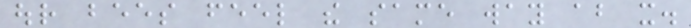our bees feel the same way about it.
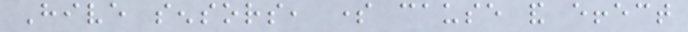Hive sensors, some cause and effect
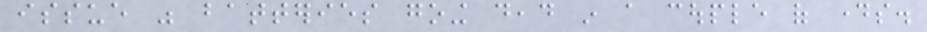issue was batteries going dead in a couple of days.
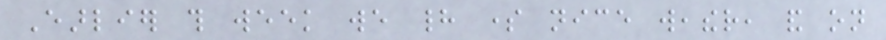Earlier this week we had some nice weather, and on
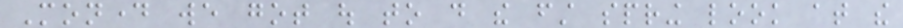Monday we got out to do the first spring look at the
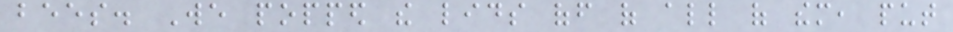bees. We popped the lids off of all of them, put
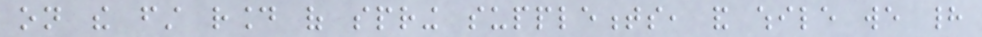on the first round of spring supplements, and while we had
